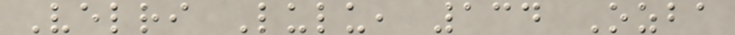Velri Lulu, 134 Ozba
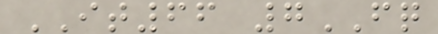IT66 7FQ
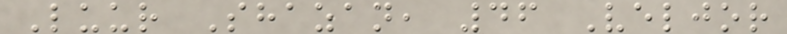Luur Shazan, 46 Veljor
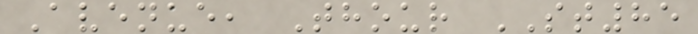Avenue, Thour ST85
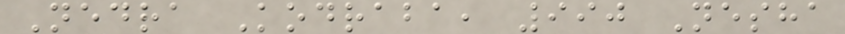Nedra Kodraba, 990 Nesha
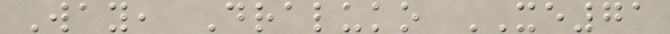Way, Draluko XE71
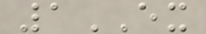1EX
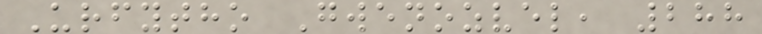Urfytho Gwenozvel, 288
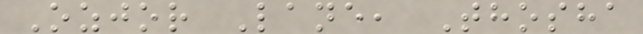Ozjor Lane, Thosha
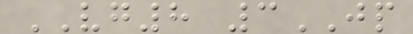VG8 3JP
